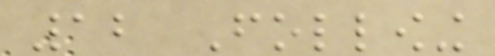12 Following
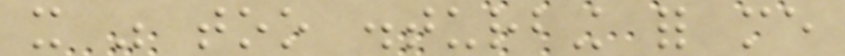it was too disturbing for me
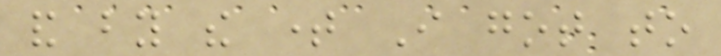and by the time I got to
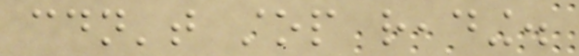couldn't stop reading.
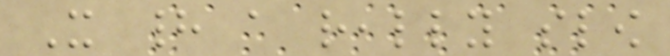It had a really slow
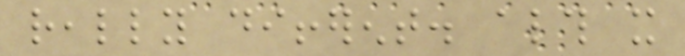really different. although it
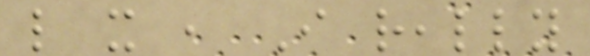like it , I really
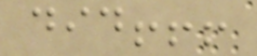did!!!
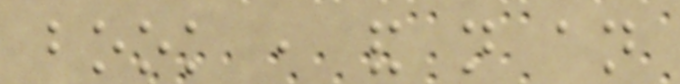book , and not an
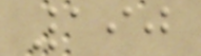190
